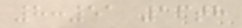8:51 16th
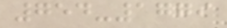754-1779
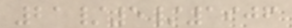21/5/1906
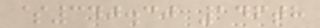$340.30 146th
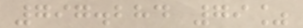797.284 79%
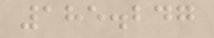185.247
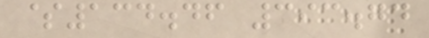$134.46 393.74
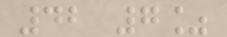42 7%
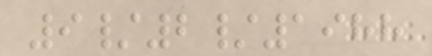9/2/1988
